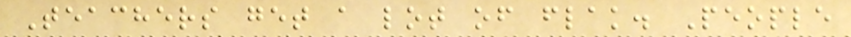Teachers get a lot of flak. People
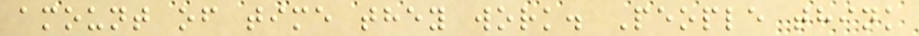amount of time they work. People think
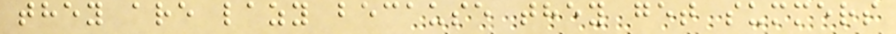they are lazy because they get summers
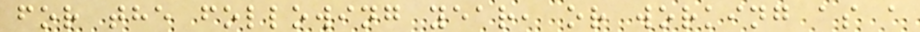for the following year, or working as a
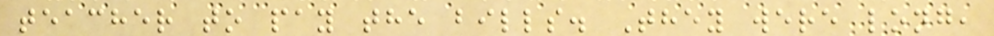teacher to pay the bills. They were long,
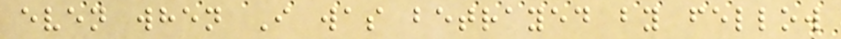even when I was betrayed by fellow
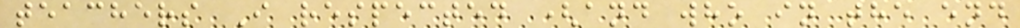teachers I respected (and who in the end
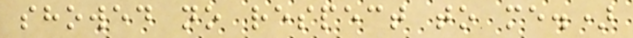showed no respect to me.)
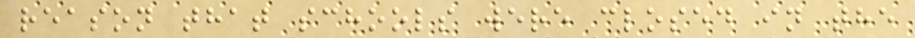reason that schools were closed in the
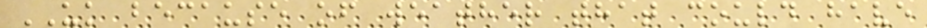UK because of weather that could have
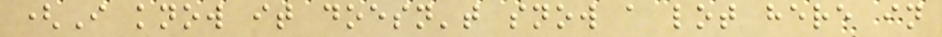(I know it doesn't snow a lot here in
